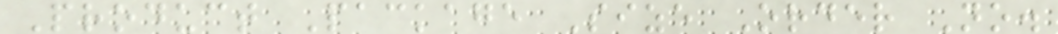Product Package Size Order No.
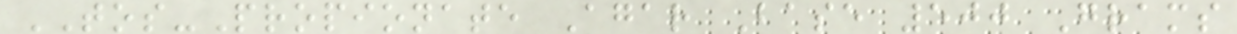TOS-Propionate Agar Base 500 Grams
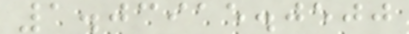1.03915.0500
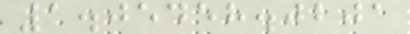1.05458.0201
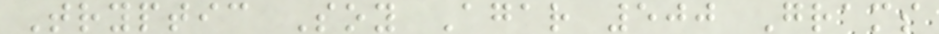Tryptic Soy Agar 500 Grams
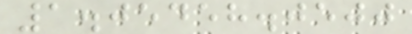1.05458.0500
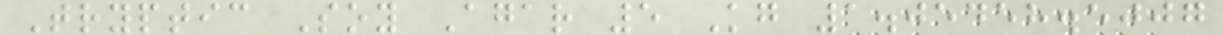Tryptic Soy Agar 5 Kg 1.05458.5007
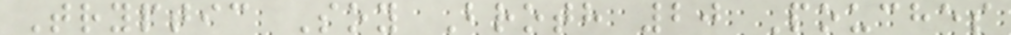Tryptic Soy Broth 20 Pouches
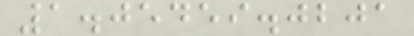1.05459.0201
